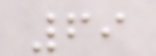69
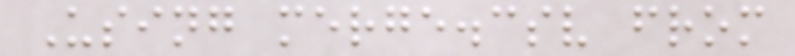Using merge.csv from
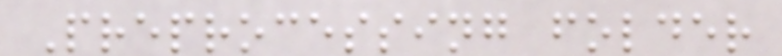Preprocessing folder
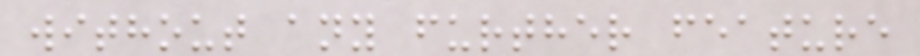without any further feature
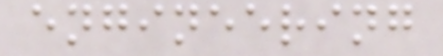engineering
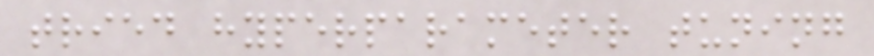tried hyperparameter tuning
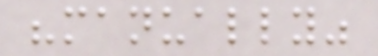"manually"
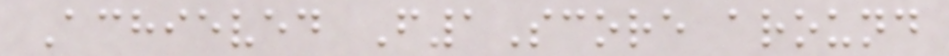Achieved F1Score around
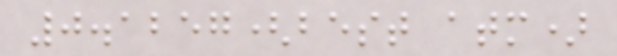0.1257(best atm)
